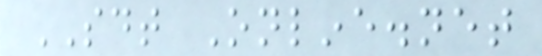SDT Online.net
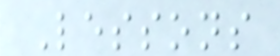Lessons
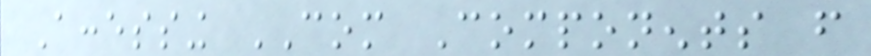Accessing COM Components from
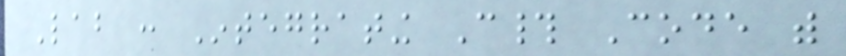Lab : Integrating C# Code with
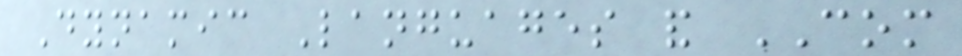Dynamic Languages and COM
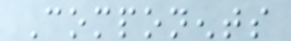Components
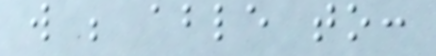will be able to:
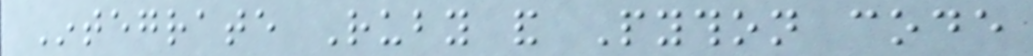Integrate Ruby and Python code
